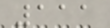111
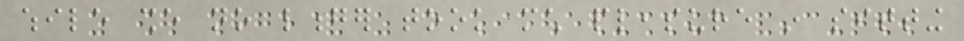while she no longer took much pleasure in sitting
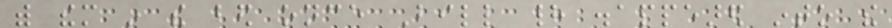with them in the bed once Bill had disappeared into the
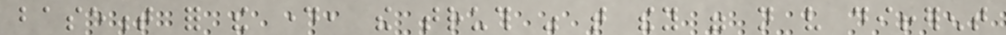basement for the day, the truth was that they were not very different
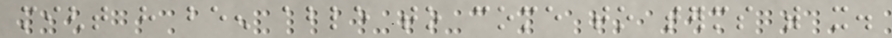might have been able to come to terms with it.
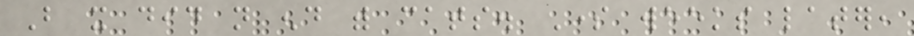But it did not end with cats. Some weeks later,
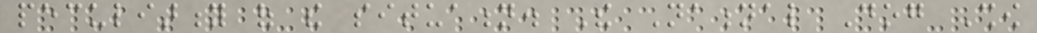peculiarity of the situation. The National Dog Show
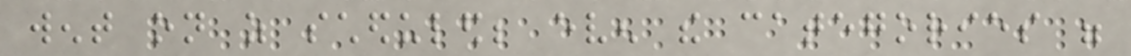went on as scheduled; even the categories were
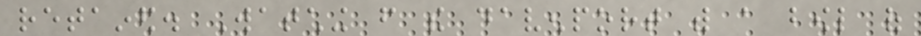retained. Watching from the davenport with a bowl of
